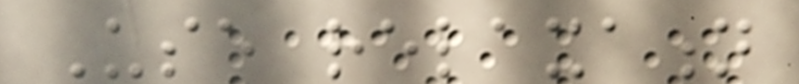Use relaxation
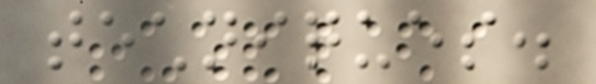techniques.
